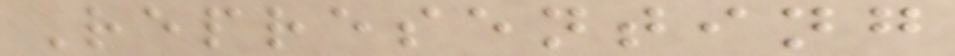Representing
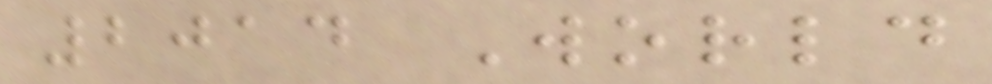2014 World
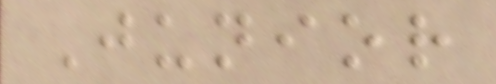Junior
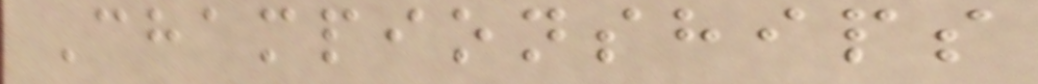Championships
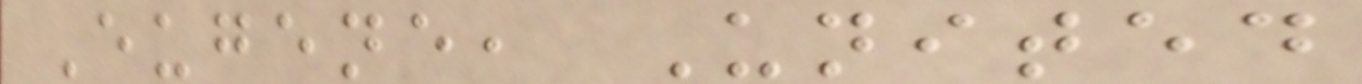Eugene, United
